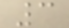3
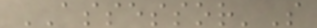ASSESSOR'S
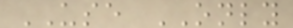USE ONLY
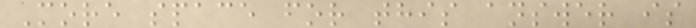More space for this answer is
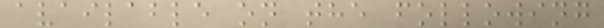available on the following
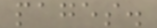pages.
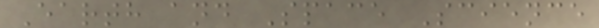Earth and Space Science
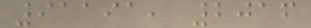91191, 2016
